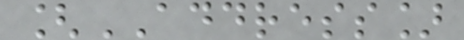[ADDRESS]
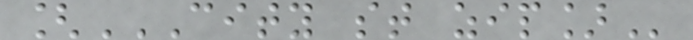[CITY ST ZIP]
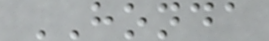HONDA
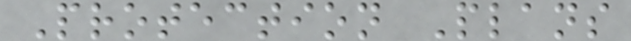Protection Plans
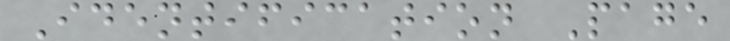Identification Page
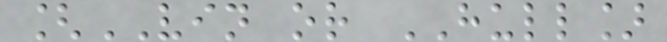[VIN or HULL]
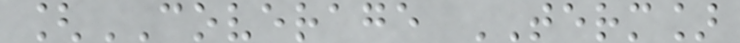[COVERAGE TERM]
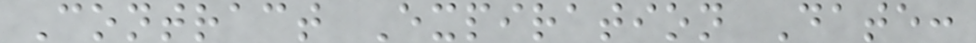Contract Expiration Date:
